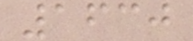1630
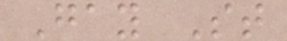Gay St
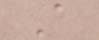A
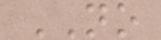NO
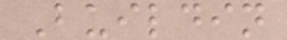Buildin
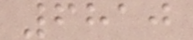6810
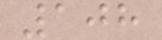108
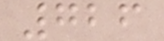726
